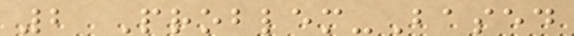2 Problem-Based
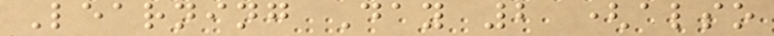Learning Day 2 (also
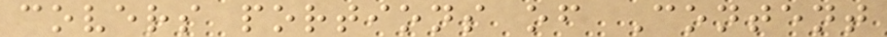covers portions of Content
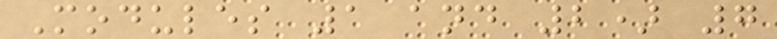Modules 1 and 2) 7
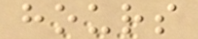hours
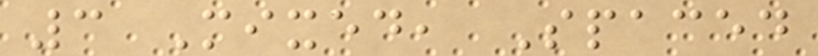3 Mixed, Spaced
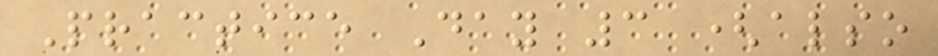Practice Day 3 (also
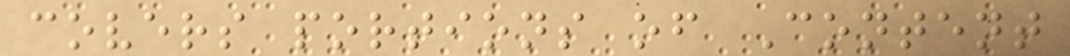covers portions of Content
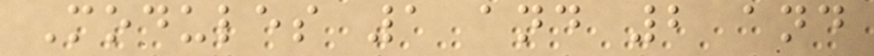Modules 1 and 2 and
